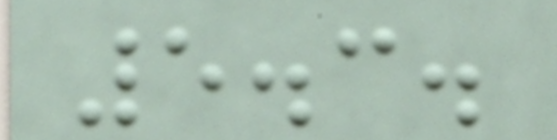5.3.
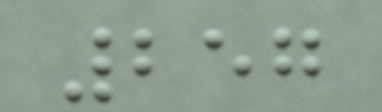257
